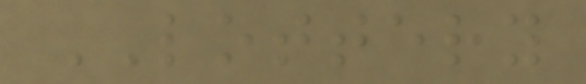LOTTERY
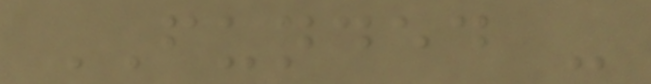FUNDED -
